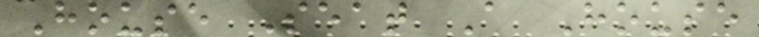House Seat A House
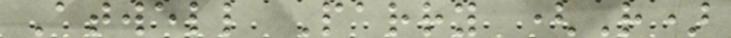Atwell Parry (R)
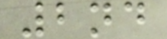2nd
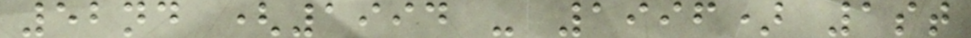52nd (1994 - 1996) 1st
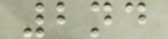2nd
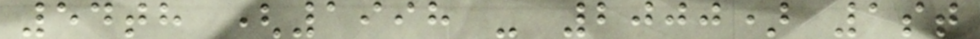54th (1998 - 2000) 1st
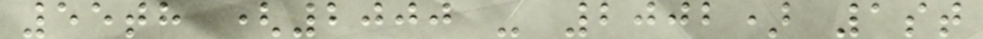55th (2000 - 2002) 1st
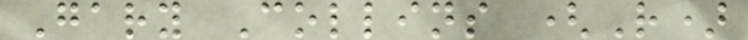Gary Collins (R)
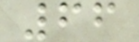66
